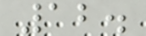12.
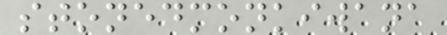stonedmonkiwana
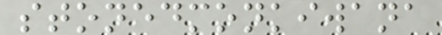stonedmonkiwana
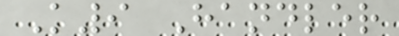K9 Handler
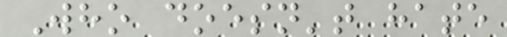Who doesn't hate
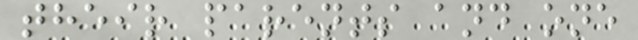their parents and one
